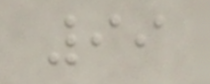99
